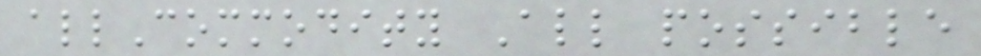allCommodity All possible
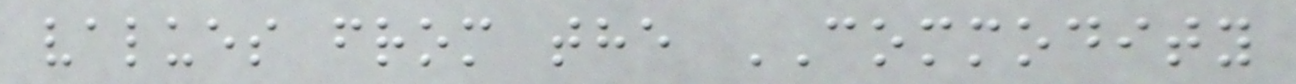values from the COMMODITY
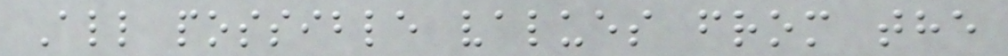All possible values from the
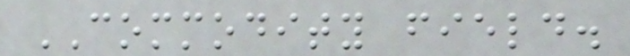COMMODITY field.
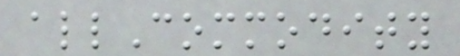allCommodity
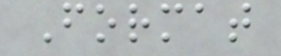Format
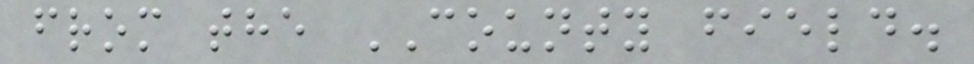from the COUNTY field.
